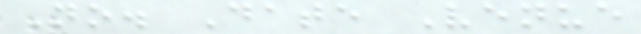No. Date Venue
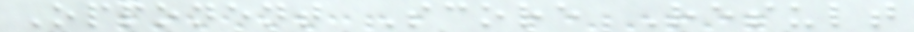Opponent Score Result
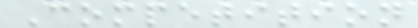Competition
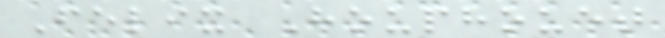Felix Houphouet
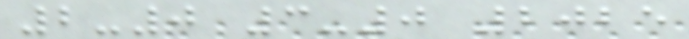2-0 3-0 2025
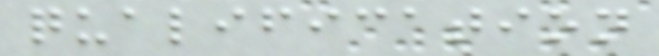qualification
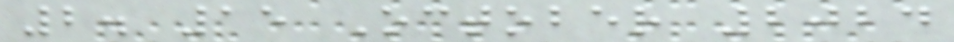2. 15 October 2024
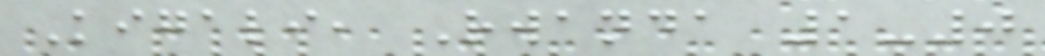Kigali, Rwanda 1-0
